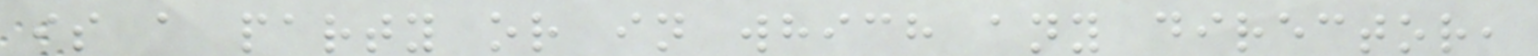is a party or in which any director,
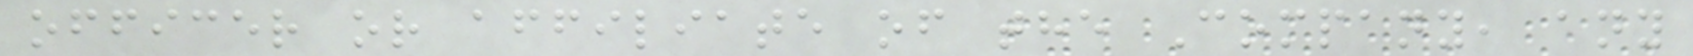officer or affiliate of the Company, any
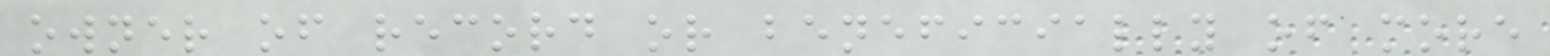owner of record or beneficially of more
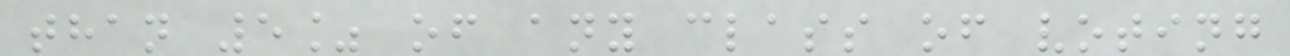than 5% of any class of voting
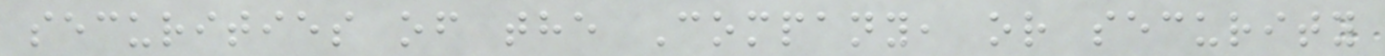securities of the Company, or security
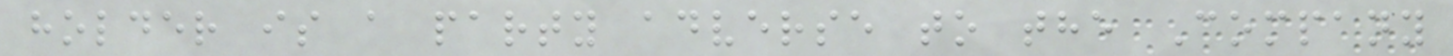holder is a party adverse to the Company
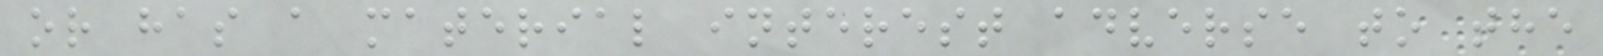or has a material interest adverse to the
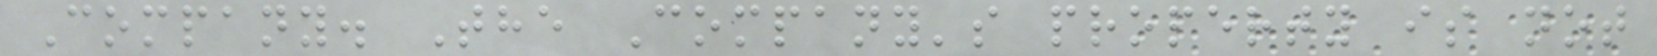Company. The Company's property is not
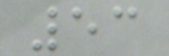53
